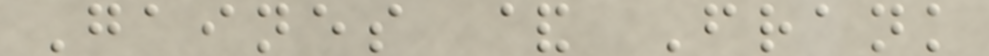Gaines & Frank
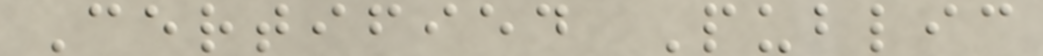Certified Public
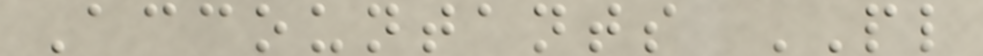Accountants PL
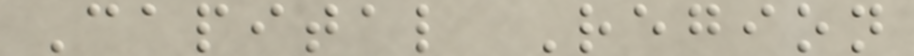Capital Region
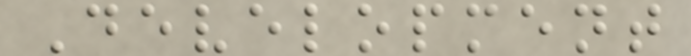Development
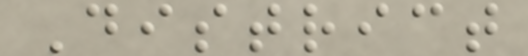District
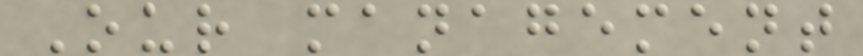Our management
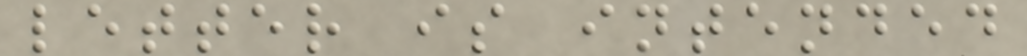letter is intended
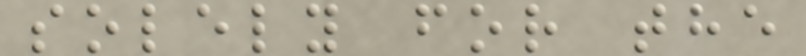solely for the
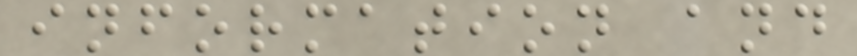information and
